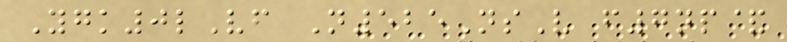Ygk0lVf N525NsV f7np&
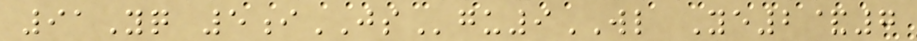91Yq 5iJSgu9WL Ye2&7
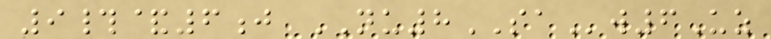9#&6j NU8SAw6Uz
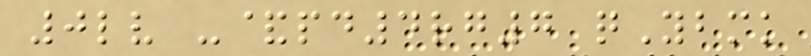0lv -&pd4rg7 qYbmk
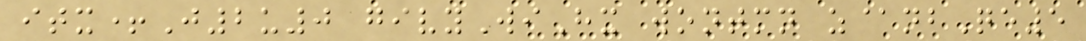itx+J2u0 givyWiHx wontmn z@nbQe5
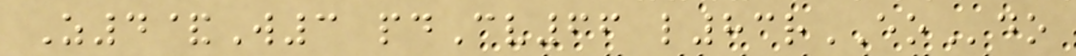Z4&W3 pdCv66 l83rEOdo
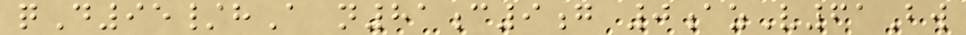qD95/hA n81c9g 0azV61Bw
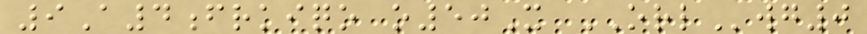9A4frkiqo o50X ORLwg0
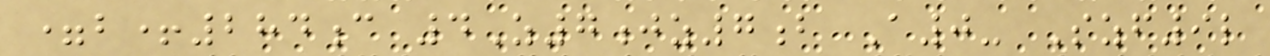=b+284c 4Z7jz7b A0- Szf9l
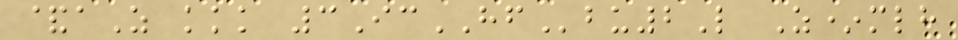&aZ kkk 3IcHFbu2L Z*mlh
